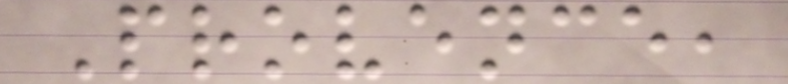Provence,
